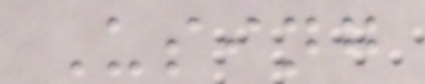Using
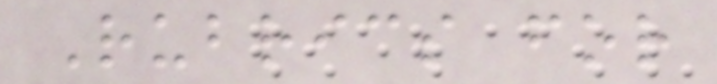Rubrics for
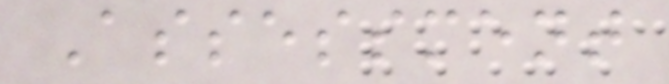Assessment
